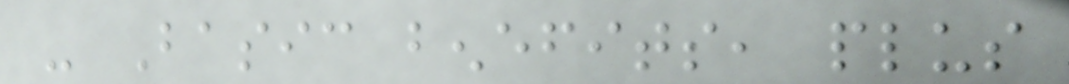- Basic benefits, plus
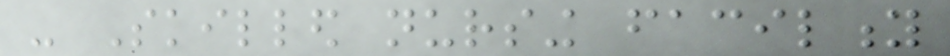- Skilled nursing facility
